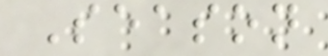Season
